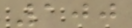100
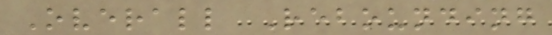Overall Rebounding
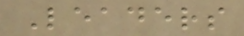Leaders
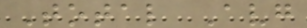Total Avg
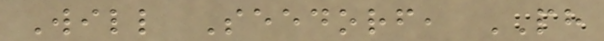Will Seedorf, PH
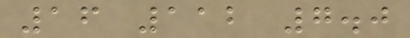16 112 7.0
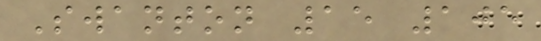Swanton 15 105
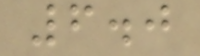6.0
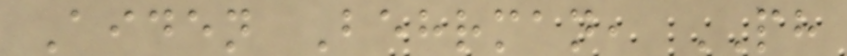Aiden Behrman, PH
